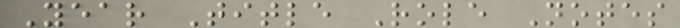Year Title Role Notes
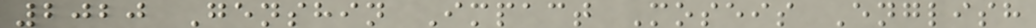2020 Genshin Impact Moseis English
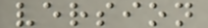version
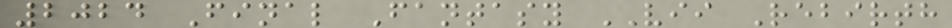2024 Final Fantasy VII Rebirth
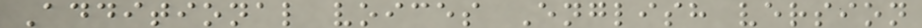Additional voices English version
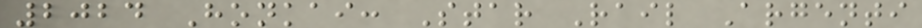2024 Honkai: Star Rail Argenti
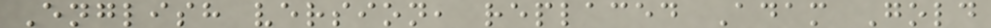English version, replaced Adam Gold
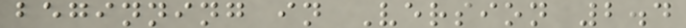beginning in Version 2.4
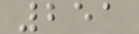251
